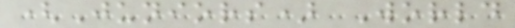(Juniors) World
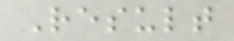Result
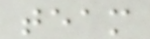team
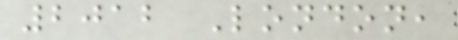2012 London,
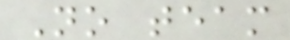No team
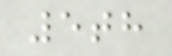5th
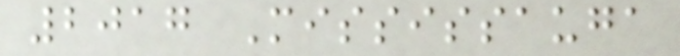2017 Mississauga
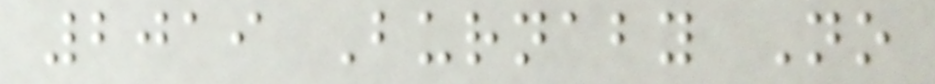2019 Burnaby No
